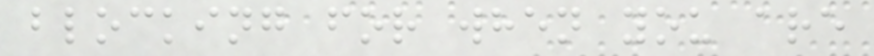blocking for when you are
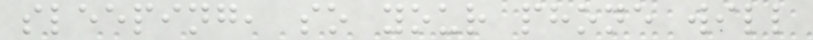sleeping, so your phone will
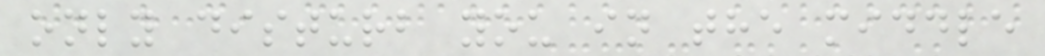only disturb you in the middle
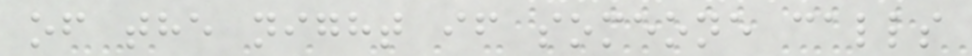of the night if someone calls
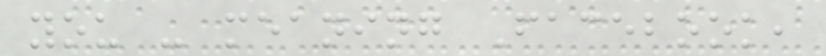you - meaning Facebook,
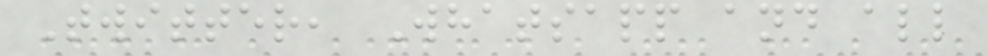Twitter, Whatsapp and all
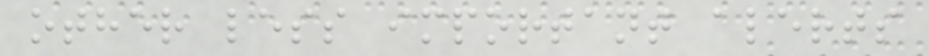other less important alerts
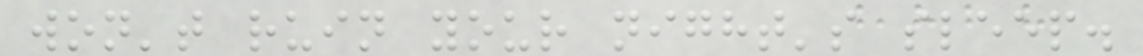won't ruin your night's sleep.
